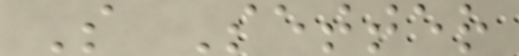S Setter
